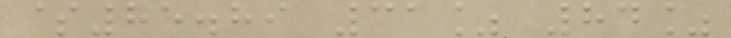$85.89 31% 84%
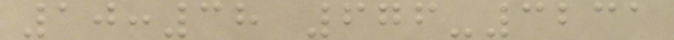10:38 676-3231
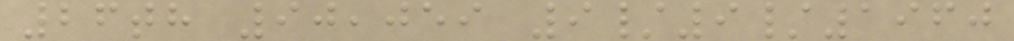26th 90,059 9/9/1960
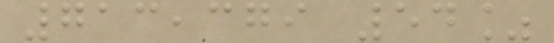713,379 54%
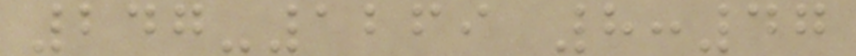247-1269 8:47
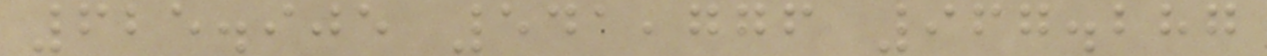625.905 541,776 967.287
